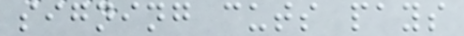signing cuts pays
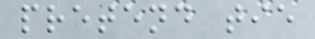pretend tie
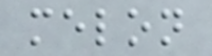melon
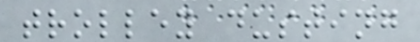trolley dusting
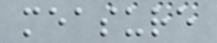measure
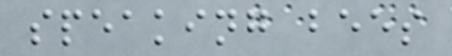speaking bees
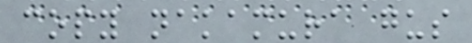copy nakamura gus
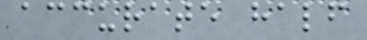accurate half
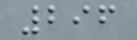296
